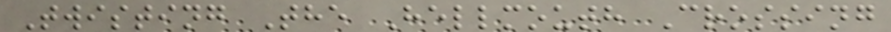Twisting The Hellmouth Crossing
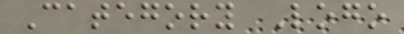Category Logo
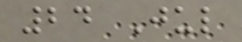24 Jul
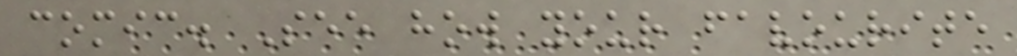comic. See how your favourite
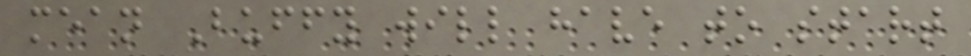mean Buffy will have to start
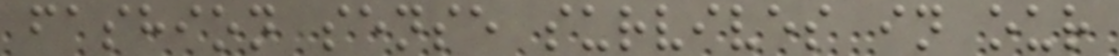fashion sense survives in our
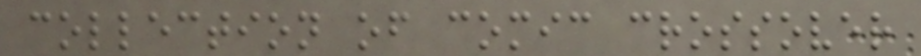collection of comic crossover
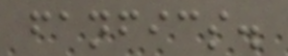fanfics.
